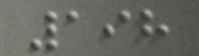198
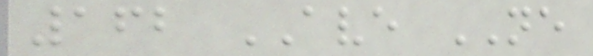162 AVE NE
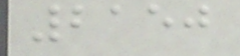2150
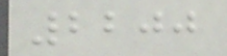2200
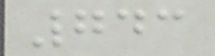743
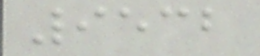9532
